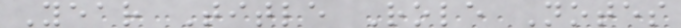Year Title Role Notes
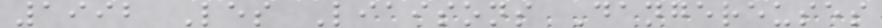1992 Les Liaisons Dangereuses
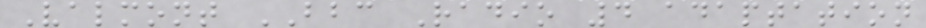Valmont BBC Radio 4 adaptation
